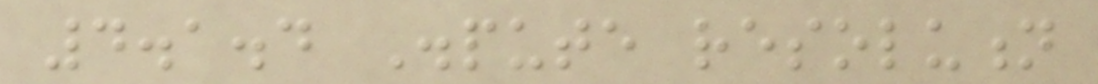4.1.4 Dispute resolution
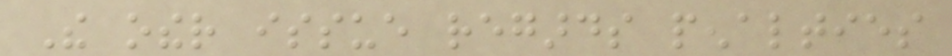The other issue regards penalties
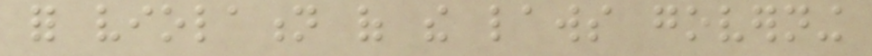for violation of the laws governing
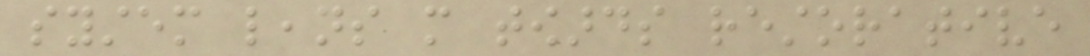system leans more towards restorative
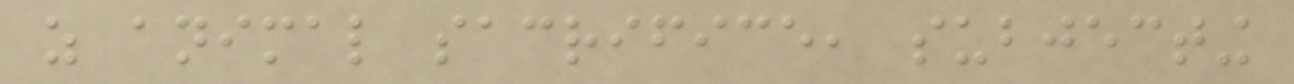as animal sacrifice, subjecting
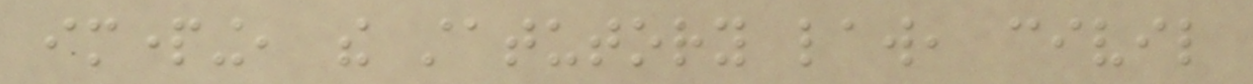imparting, the statutory law, civil
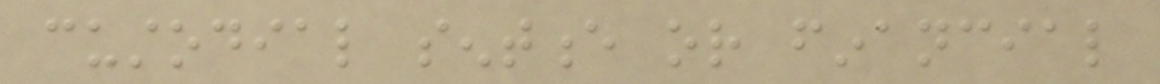custodial sentence or financial
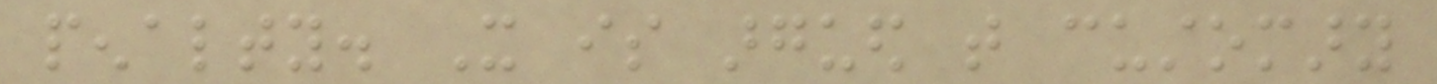penalty. It is argued that customary
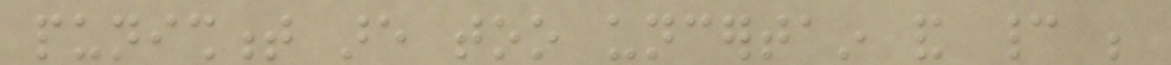punishment are too uncertain and cannot be
